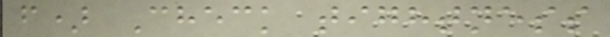f) Check tightness
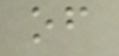of
